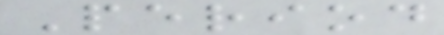Period
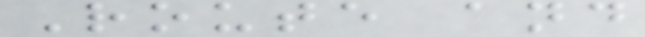Route and
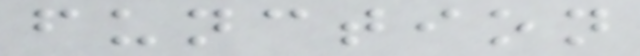function
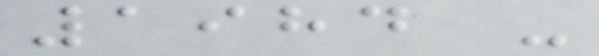1984 -
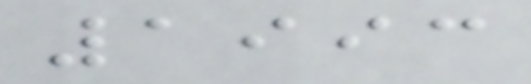1993
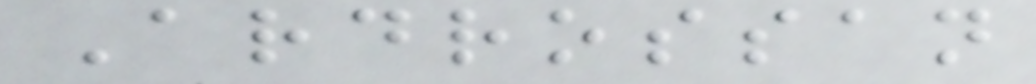Ardrossan
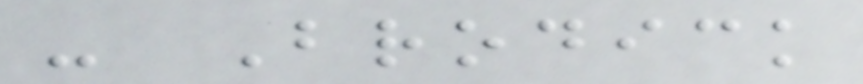- Brodick
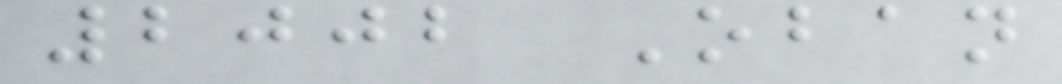2002 Oban
